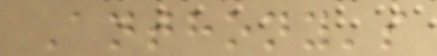Anthony's
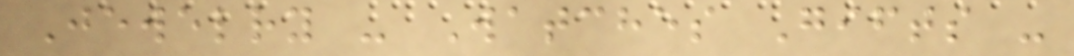Jewelry - Watches Gifts -
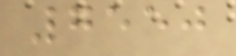7550
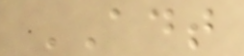ADT
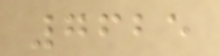7625
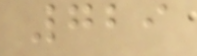729
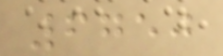6750
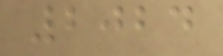2024
